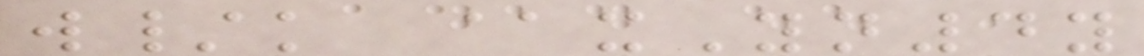w/k @xYn4y
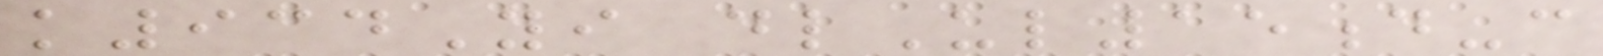k934Yi dlUl15d-c
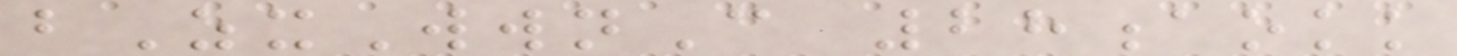bZxWwnC 28aokk
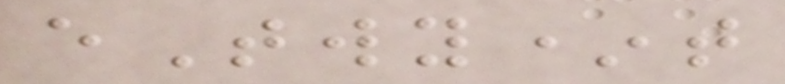eTwy*t
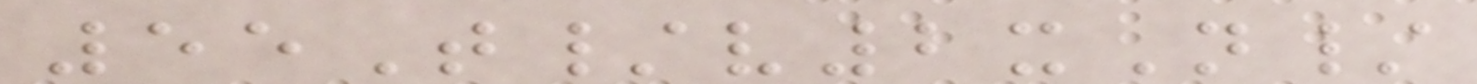55T/v2xN/
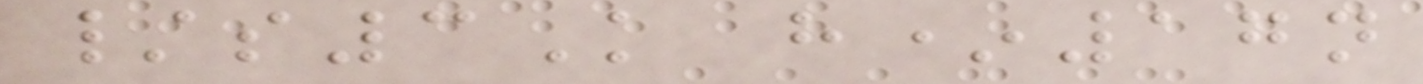/s3K h*17n
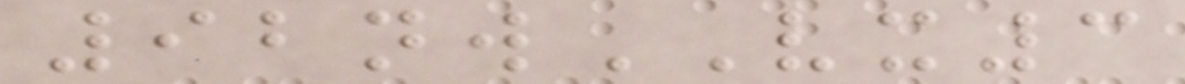92nwVX3
